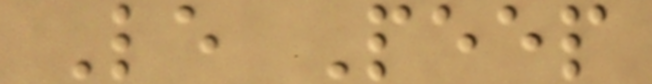Le Peep
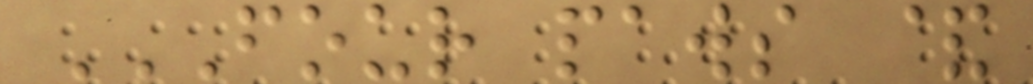FOUR PAWS &
